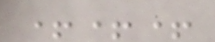+++
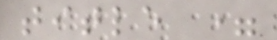title =
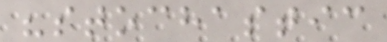"stochastic
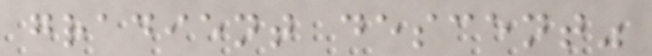gradient descent"
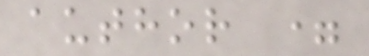author =
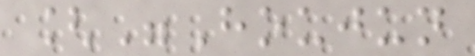["Houjun
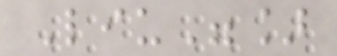Liu"]
